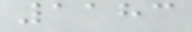1183
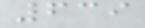639
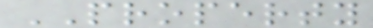PROPERTY
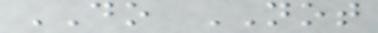DO NOT
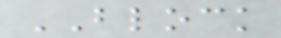BLOCK
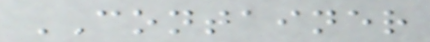CONTAINER
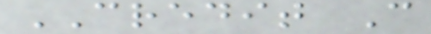CREDIT C
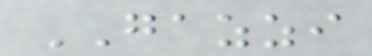GAZZI
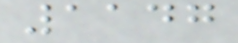1147
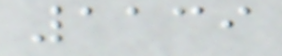1139
